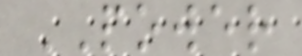POWER
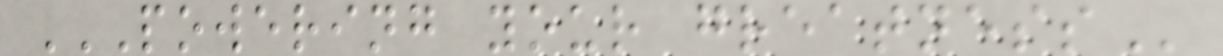POWERING YOUR GREATNESS
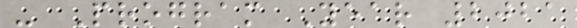- Program Year 2021
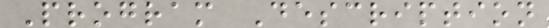Program Description
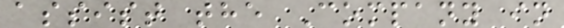assist the Company in
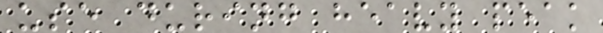use during heavy peak
